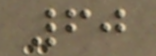60
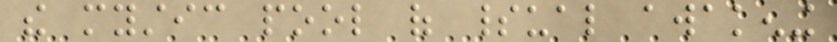the mystic pool of spiritual awakening
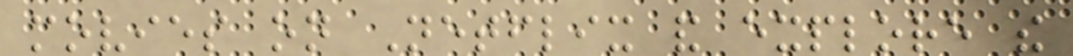movies on Netflix and explore the
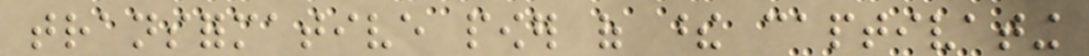transformative power of these captivating
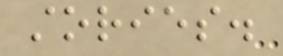stories.
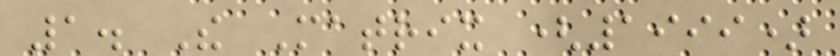1. The Matrix (1999)
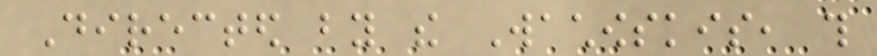Directed by the Wachowskis, this
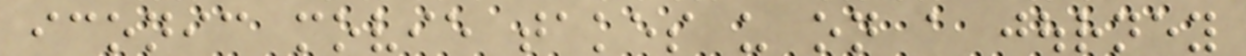iconic movie takes us on a journey
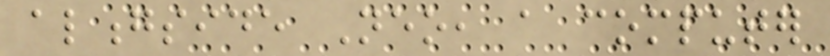alongside Neo, a computer
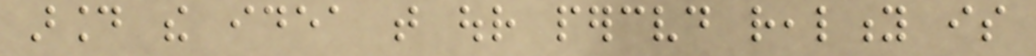around the idea that our perceived reality is
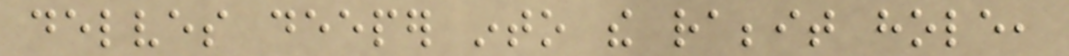delves deeper into the rabbit hole,
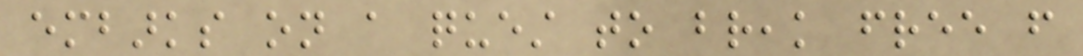embarks on a quest to break free from
